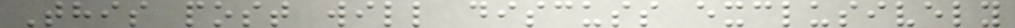This post will discuss exclusively
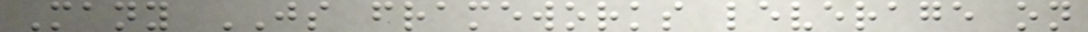Many JS frameworks leverage on
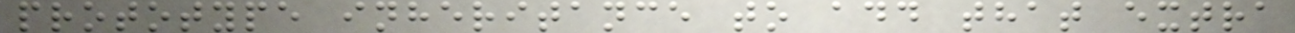prototype inheritance to add that extra
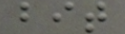bit
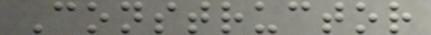Constructor
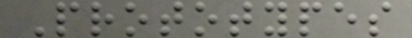Prototypes
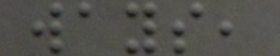ways,
